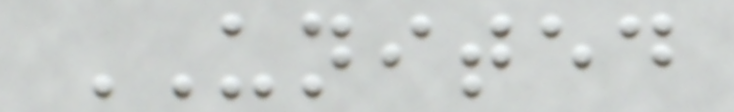UNITED
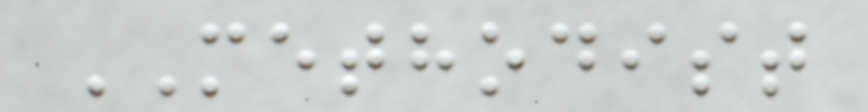METHODIST
